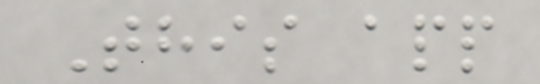This app
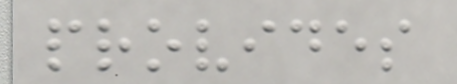provides
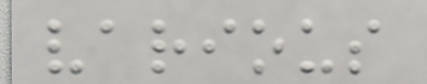various
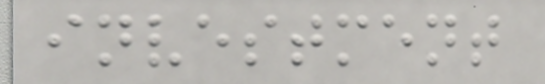investment
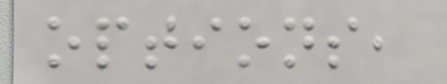options,
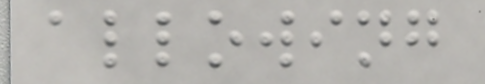allowing
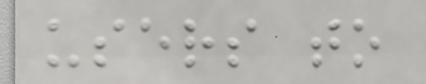users to
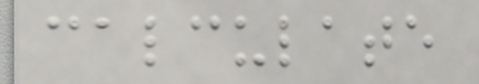calculate
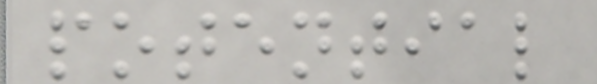potential
